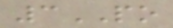3PO
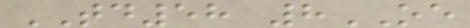TD58 8OE
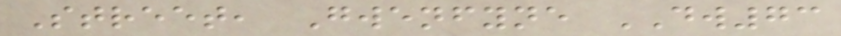Street, Gwenfyne DW73
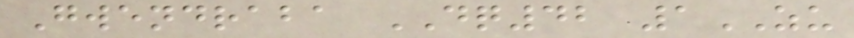Gwendraba DQ42 1ZU
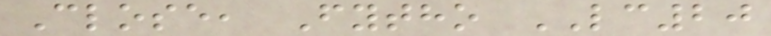Close, Fytho LC20
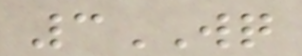3WQ
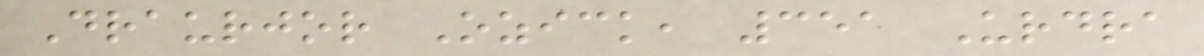Draurjor Ozick, 351 Urdra
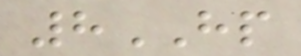8HP
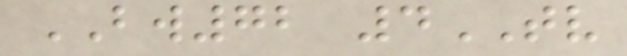BW72 4TV
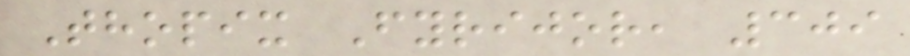Thopix Fyrijor, 309
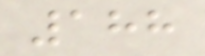188
